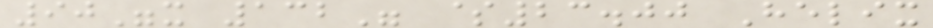90"x 132" $23.00 Helix
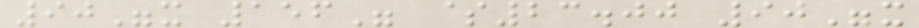90"x 156" $23.00 90"x
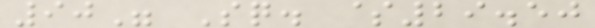90" Sq. $29.50
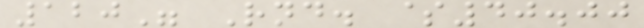120" Rnd. $40.00
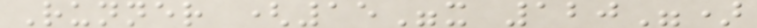Runner (15"x 120")
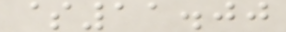$11.00
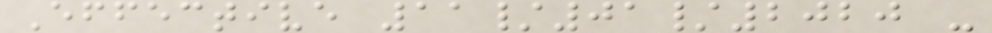Effective 11/01/2020 -
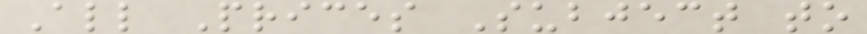All Prices Subject to
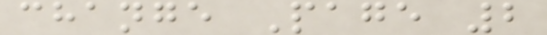change Page 2
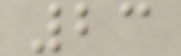23
